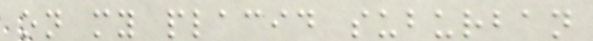on my placid suburban
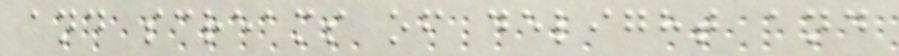and screams of delight and
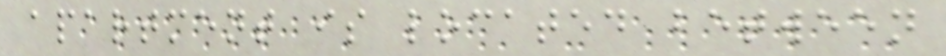apartment is located between
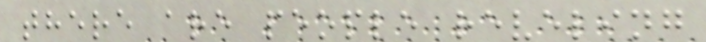there are people reveling
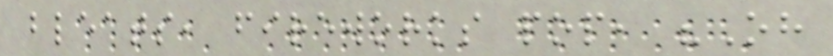bleats, fireworks pop, "Oh
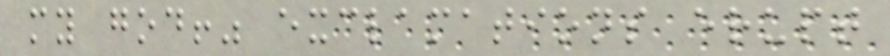my god!" exclamations erupt
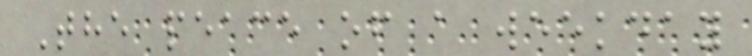The peace of a weekday
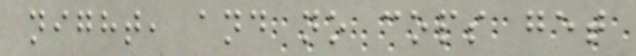night, and no cops get
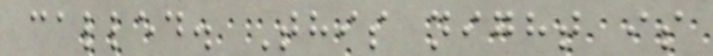called. This night is
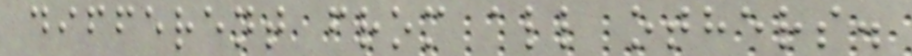different from all others.
